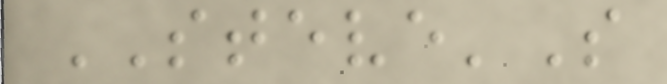STEVE'S
